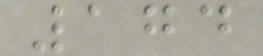174
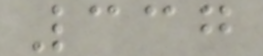337
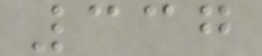337
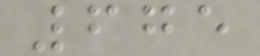675
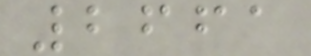2661
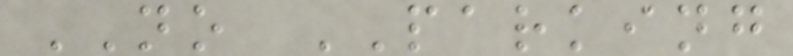NO PARKING
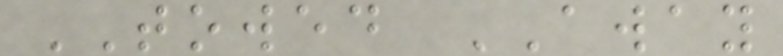TOWED AWAY
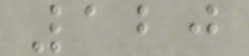120
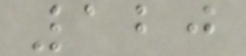120
